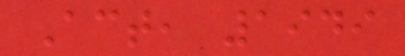Act, 1949
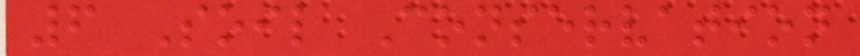6 Soil Conservation
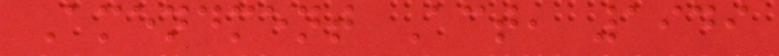Amendment Act, 1949
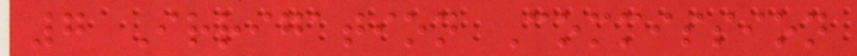7 Irrigation Commission
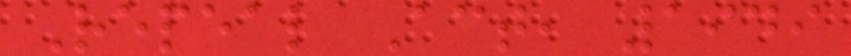Repeal Act, 1949
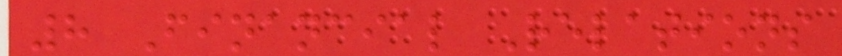8 Financial Relations
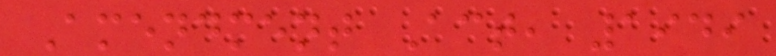Amendment Act, 1949
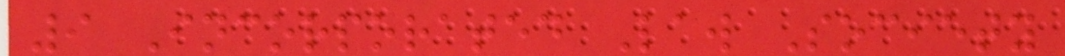9 Incorporated Law Society
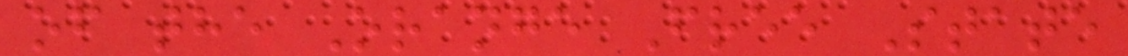of the Orange Free State
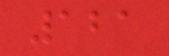121
